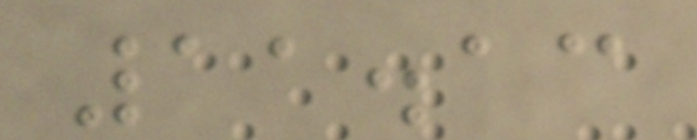11.13
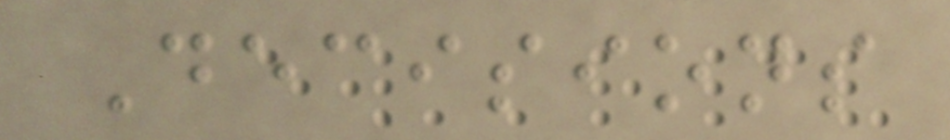Decisions
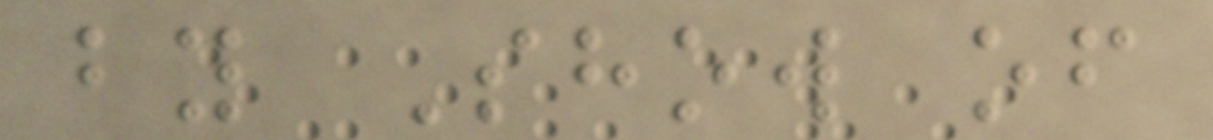by Show of
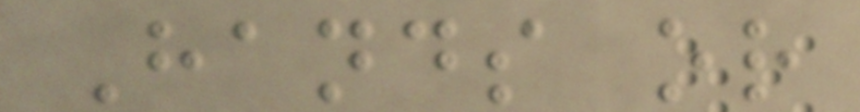Hands or
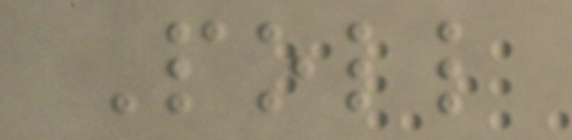Poll
